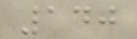140
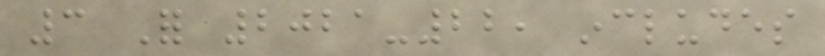3 For 2021-22, includes
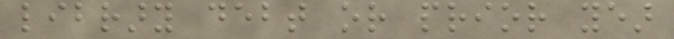library debt or prior year
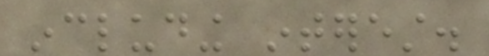including interest.
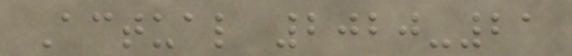Actual 2020-21
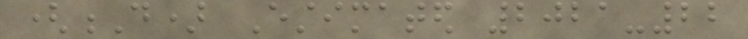(D) Estimated 2021-22
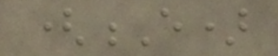(E)
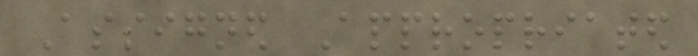Assigned Appropriated
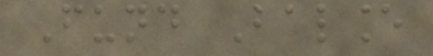Fund Balance
